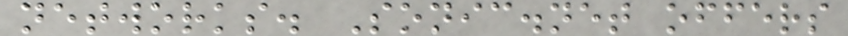networks. Sonic.net offers
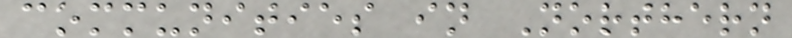communities in Northern
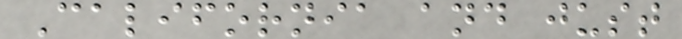California and just
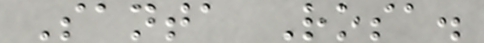Santa Rosa.
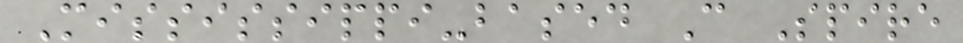Mississippi-based C Spire
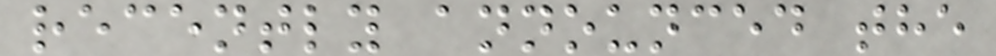recently announced the
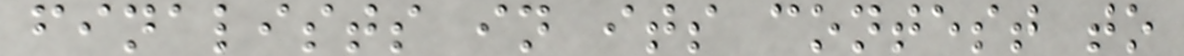finalists in its contest to
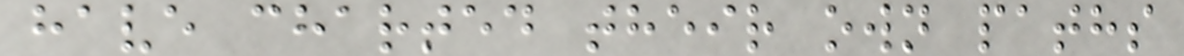have charted their own paths
